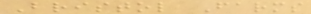Bristol Farms
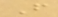F
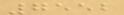7552
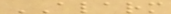ALARM
